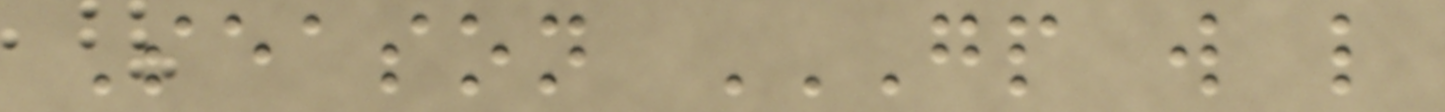Season GP W L
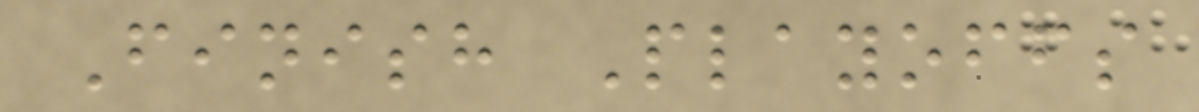Finish Playoffs
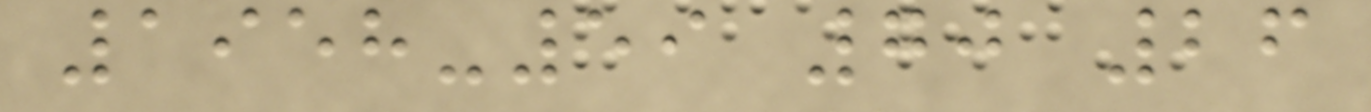1958-59 70 26
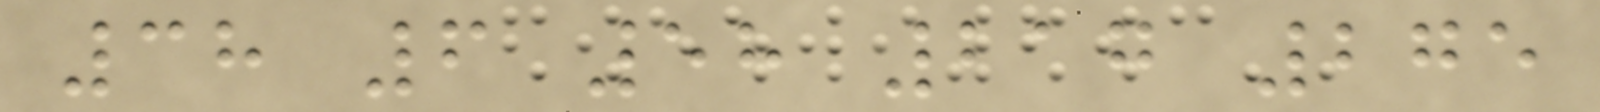38 6 58 217 275
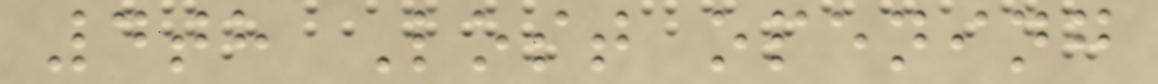4th Lost opening
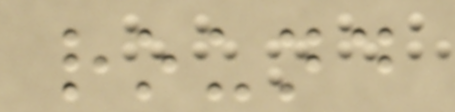round
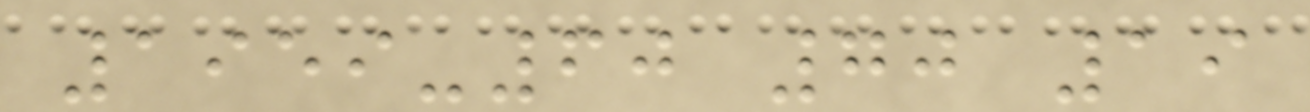1959-60 70 19
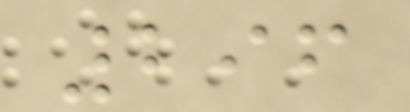296
